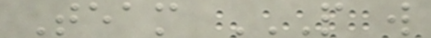Team P W
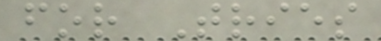for Tries
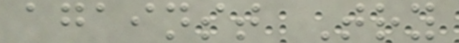against Try
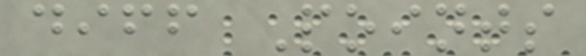diff Points
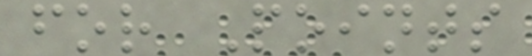for Points
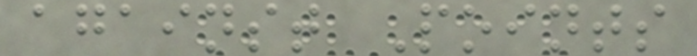against Points
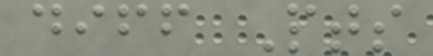diff Pts
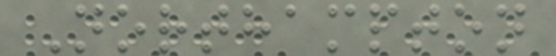Northampton
